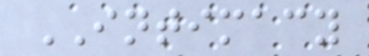INTIMACY
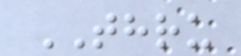THRU
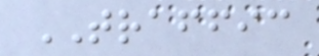TRAFFIC
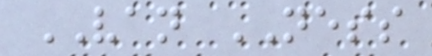VAN NESS
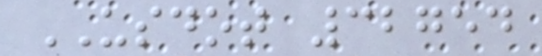USDOT 32754
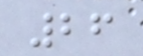26
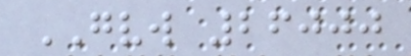GVW 26000
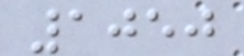1050
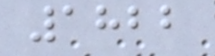1822
